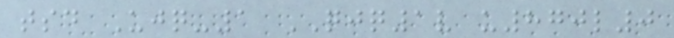tsd Ujq-1 QJQ1v u870l0
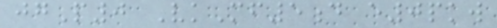jgP0 VkMf5d e0pkw
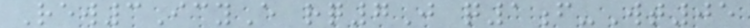Rew3IcyE rq7J q1f-Wt05
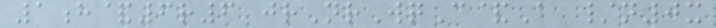1h&6r6 jrNrWqC&A /n0x
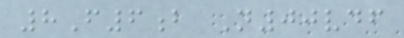8F6b N00vdf
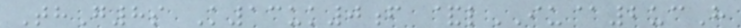ThG8s K13uk0f &lIU@2ucH
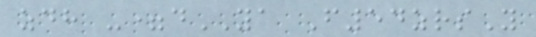zdh -=dYA F54zrsY
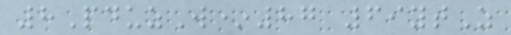8PduzW*87 69ytZ
